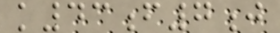k43f7j
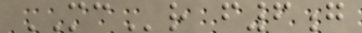MCr f6g
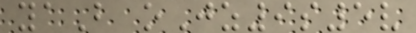yaB oJz9s5v
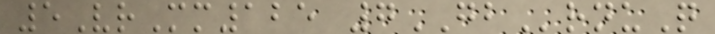5VrMm125 7GBrnuQ
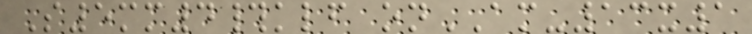S5mm4#klf onAM-13x1
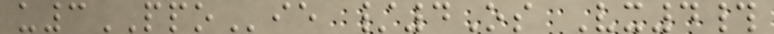u3PPOie /4Os Vx4#
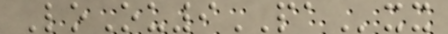LoOu9PAxx
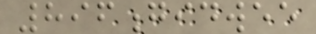896gidwee
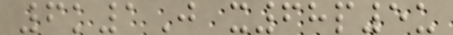6k1J x68p5u
